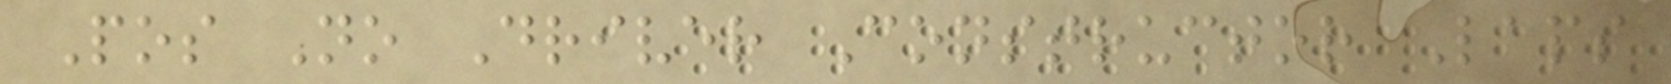Pos No Driver Constructor Laps
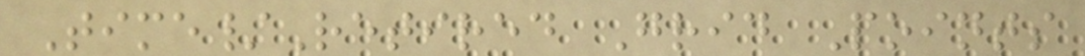Time/Retired Grid Points
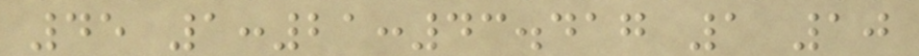45 1:21:43.417 1 10
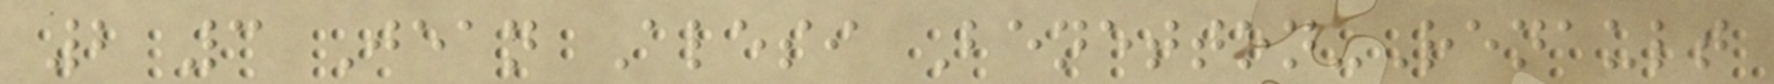2 3 Jean Alesi Benetton-Renault
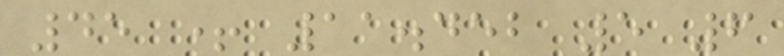45 + 11.452 5 6
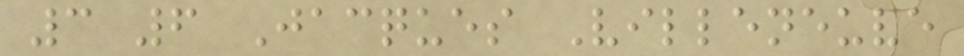3 6 Jacques Villeneuve
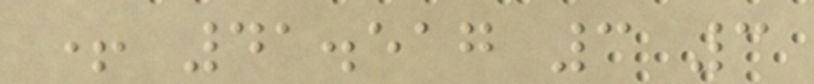+ 41.517 3 3
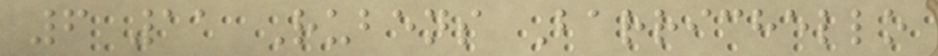6 11 Rubens Barrichello
